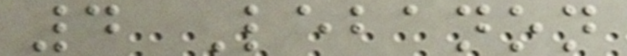4 Lebanon
